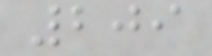209
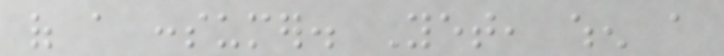of a consumer. Yet, when a
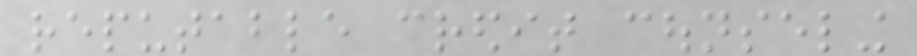reputable credit counseling
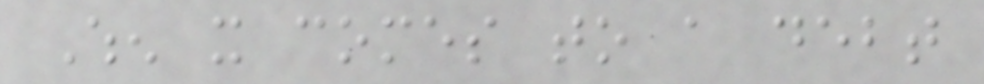When it comes to a debt
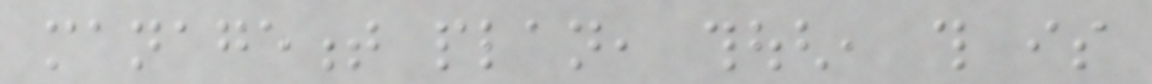management plan, though, this is
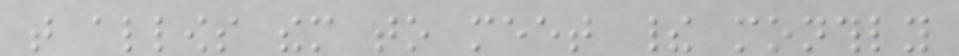that allows them to meet their monthly
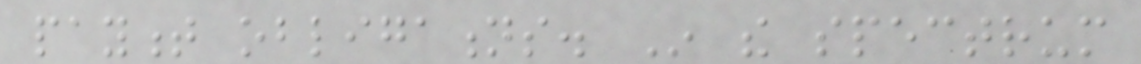payment obligations. In the spectrum
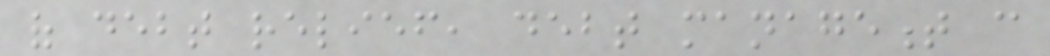of debt relief, debt management can
